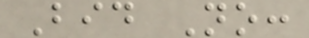Bid No:
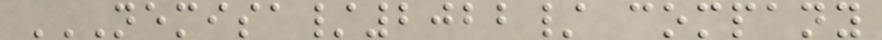NEMISA/2022/ COMPANY
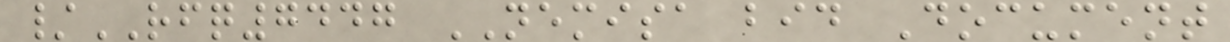/RFQ7447 NEMISA bid Document
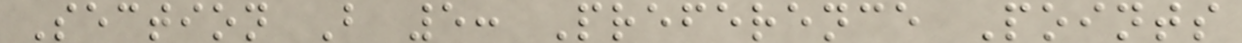Section B 5: Preference Points
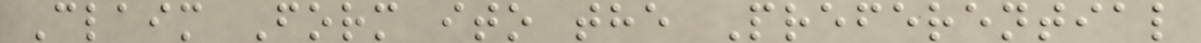Claim Form ito the Preferential
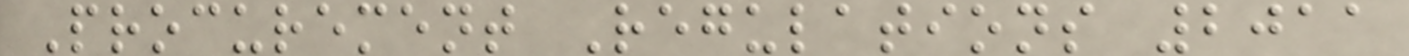Procurement Regulations 2011
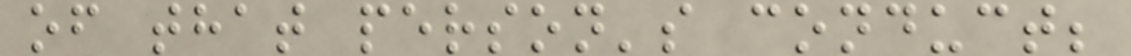of that person's conduct;
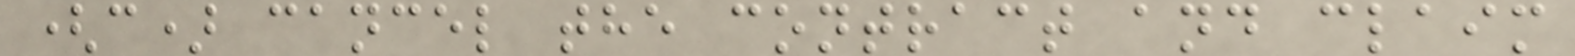(c) cancel the contract and claim
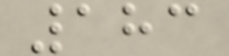183
